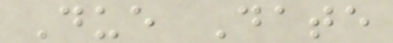Due Date
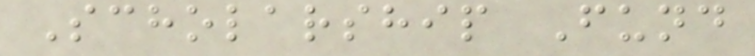Scholarship Fund
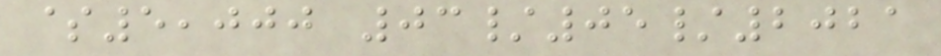$5,000 03/05/2021
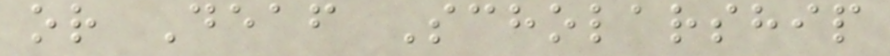or Deaf Scholarship
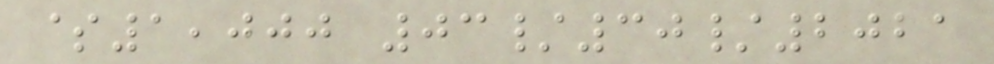$1,000 03/30/2021
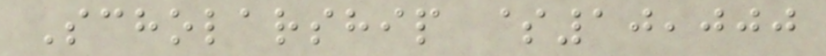Scholarship $10,000
